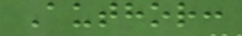Author:
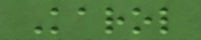Karol
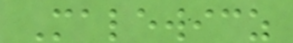Malewicz
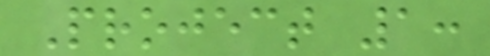Project 1:
